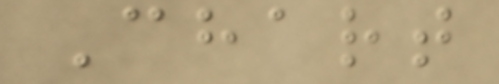Chart
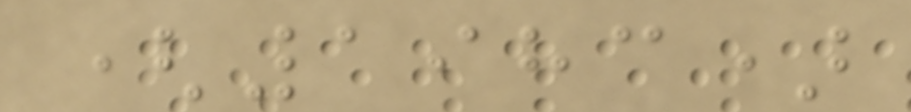(1983)
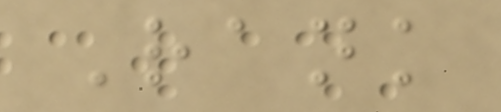Rank
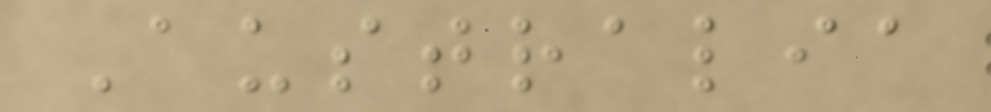Australia
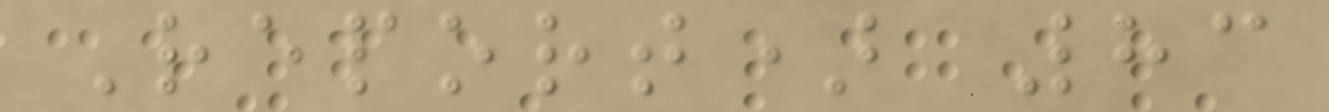Report) 83
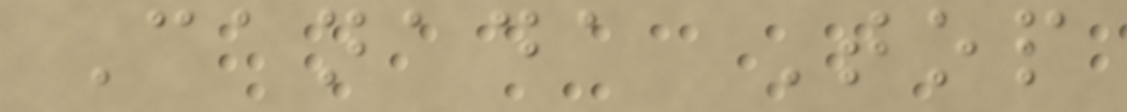Canada Top
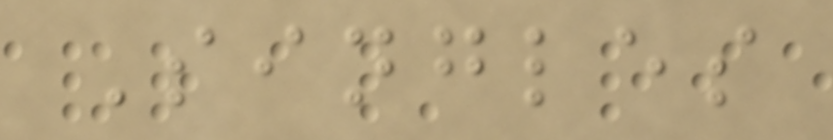Singles
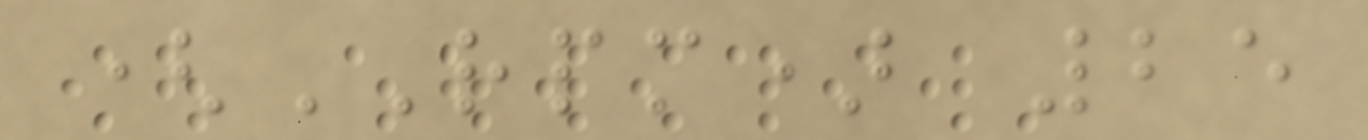(RPM) 25
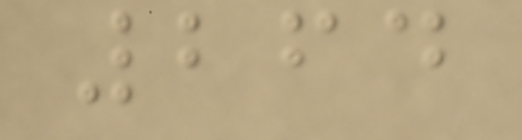264
